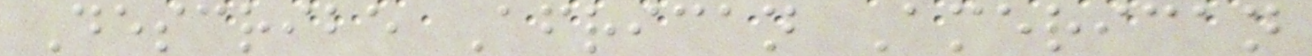Describe African American
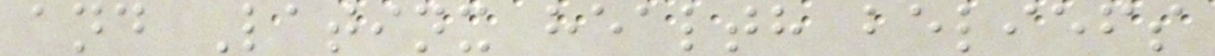and Latinx health beliefs
